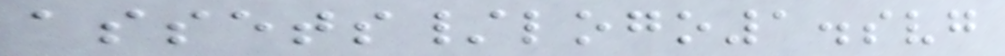assets/logo1.svg
